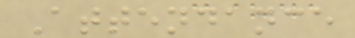Attendance
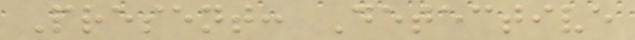Present: Detective
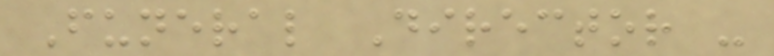Funeral Director -
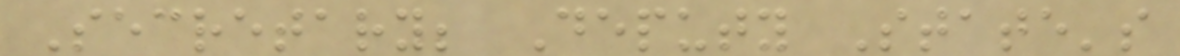Secretary; Deputy State's
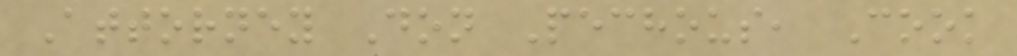Attorney Don Pechous, Cook
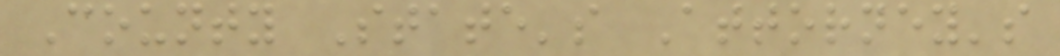County State's Attorney's
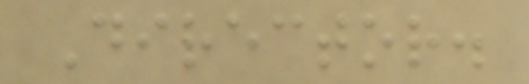Director.
